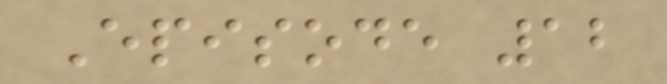Episode 12
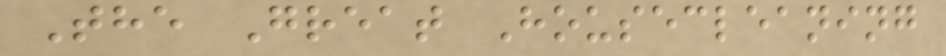The Great Housecleaning
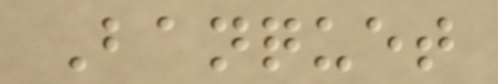Banquet
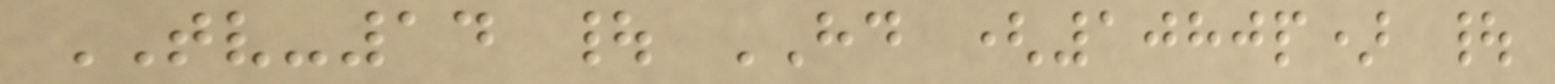TV-14 | HD (1080p) |
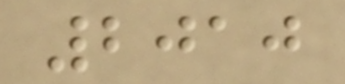2010
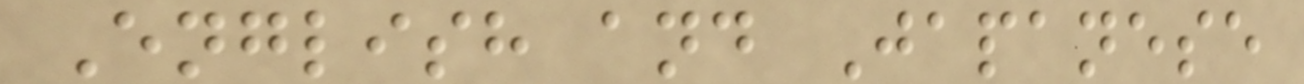English and Japanese
